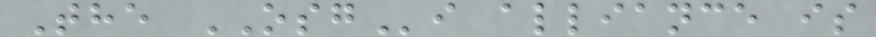The OSGi alliance is
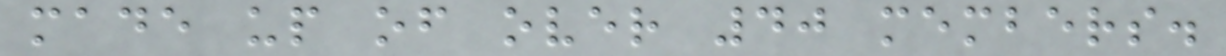made up of over 40 members.
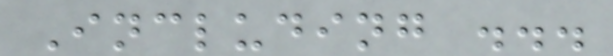Including ...
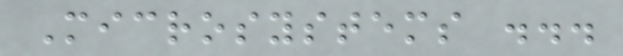Microsystems ...
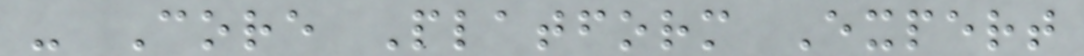- Core Platform Expert
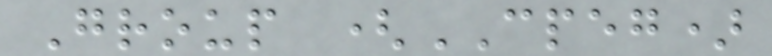Group (CPEG)
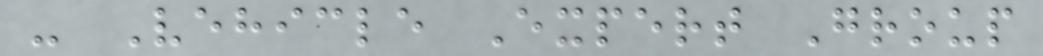- Vehicle Expert Group
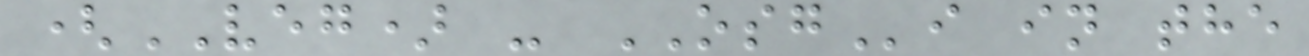(VEG) - OSGi in the
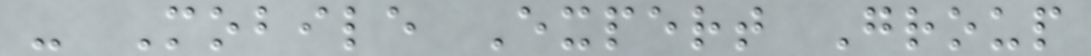- Mobile Expert Group
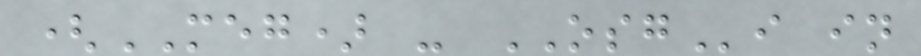(MEG) - OSGi in
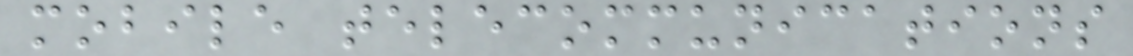mobile telecommunications
